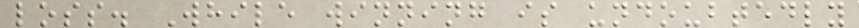loss. While winning is undoubtedly
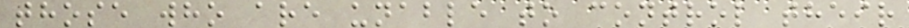those who are unable to control their
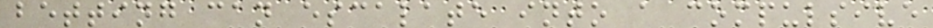betting can escalate into a compulsive
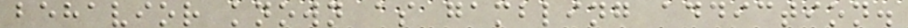behavior known as gambling addiction.
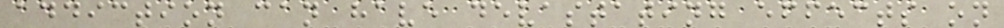addiction can have devastating effects on
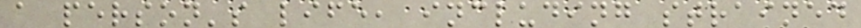a person's life, including strained
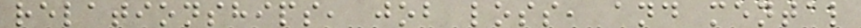relationships, job loss, and mental
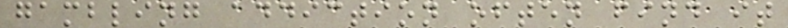gambling addiction often find it
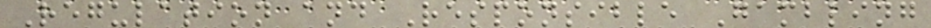Regulation and Responsible Gambling
